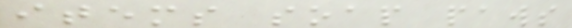items soap paws
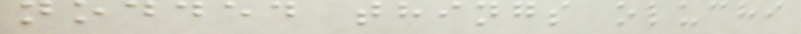nodded things oluchi
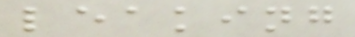leaking
